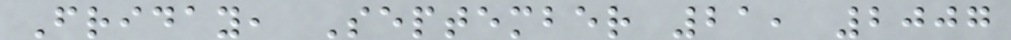Friday, September 21, 2007
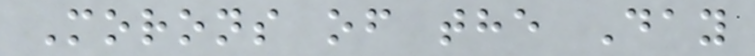Morons of the Day
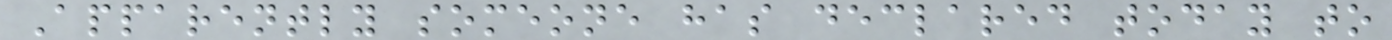Apparently someone has declared today to
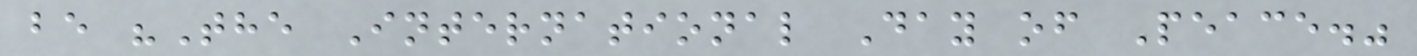be "The International Day of Peace."
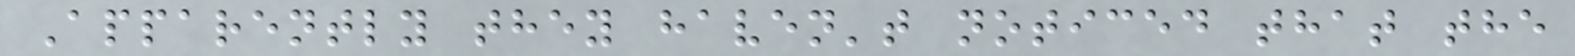Apparently they haven't noticed that the
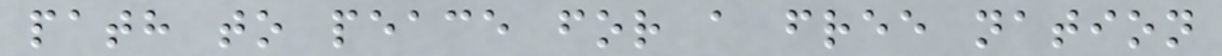path to peace for a free nation
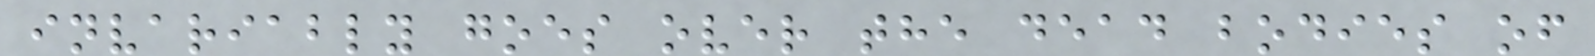invariably goes over the dead bodies of
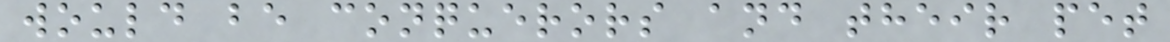would be conquerors and their pet
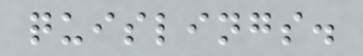quislings.
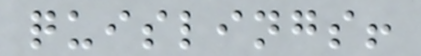quislings!
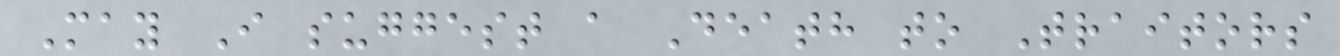May I suggest a Death to Traitors
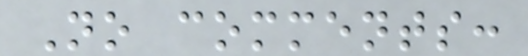No comments:
